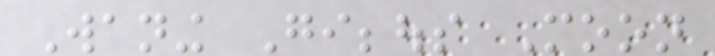Waning Gibbous Moon
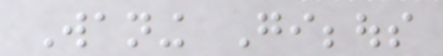Waning Gibbous
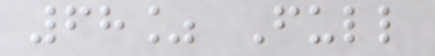68% Full
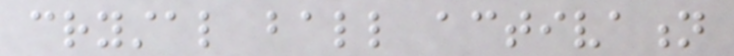crystal ball activation
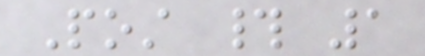Post # 1
